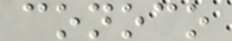conoco
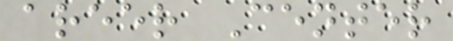areer Center
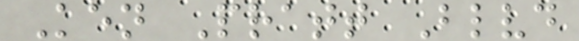Ken Pratt Blvd
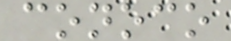conoco
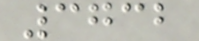3732
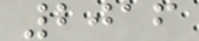2016
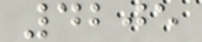4205
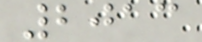2013
